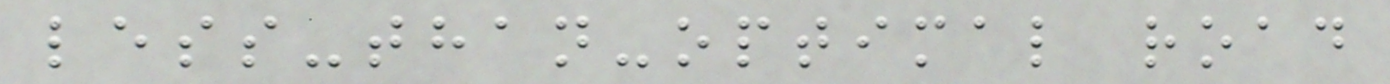less-than-optimal road
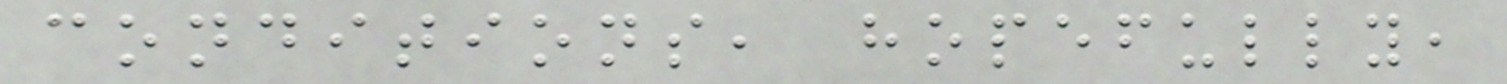conditions, hopefully,
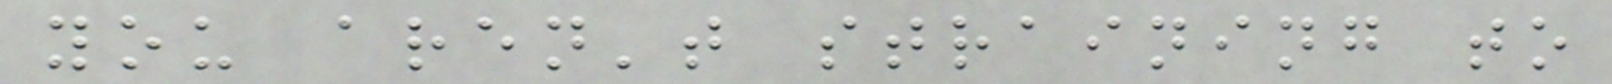you aren't straining to
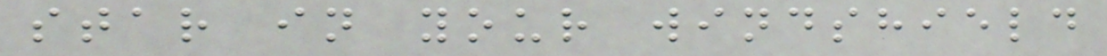star in your windshield
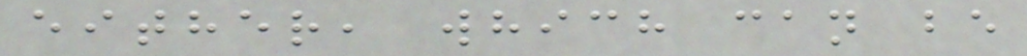either, which can be
